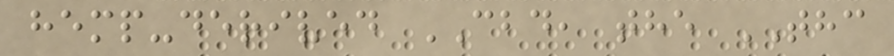hemp-derived CBD, the THC
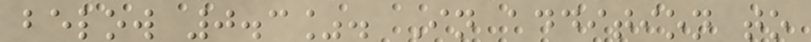below 0.3%. In addition to
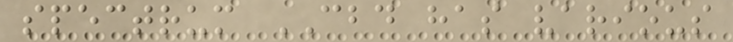spectrum CBD has various
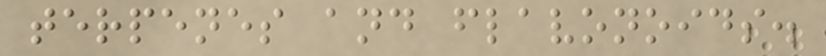terpenes and flavonoids.
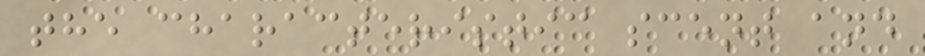the characteristic scent and
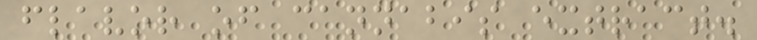flavor of cannabis extract.
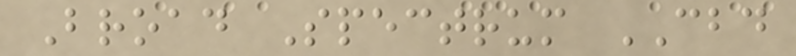Broad Spectrum CBD
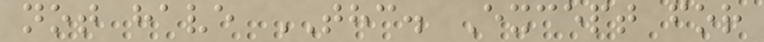not have THC. Except for
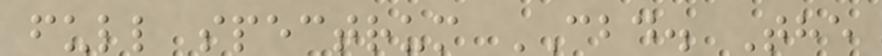full spectrum CBD. The
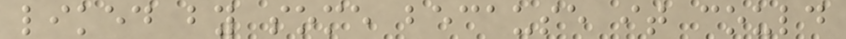liked by some because it could
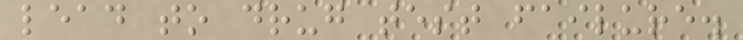lead to drug test failure.
